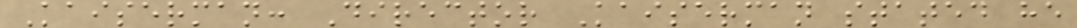Kaiserman: Director Kaiserman stated he
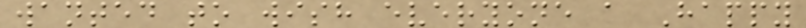wanted to wish everyone a Happy
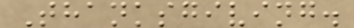Thanksgiving.
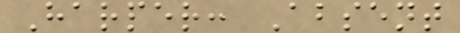Harper: Absent
